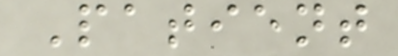Patient
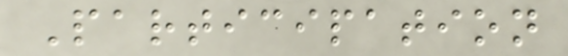Participation
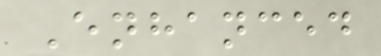Enhanced
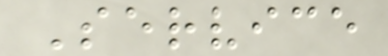Service
